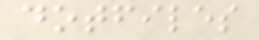dotfiles
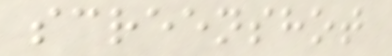screenshot
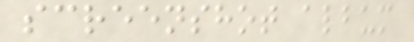screenshot album
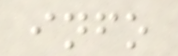info
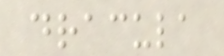dracula
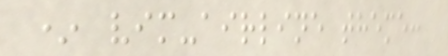* vim-airline theme:
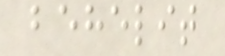behelit
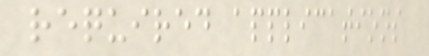required applications
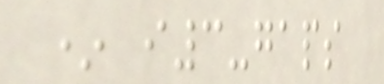* i3-gaps
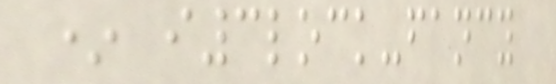* i3lock-fancy
